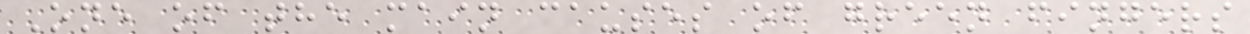One of the main causes of green fingers
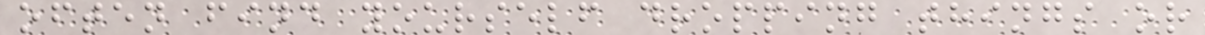often find yourself dropping things or
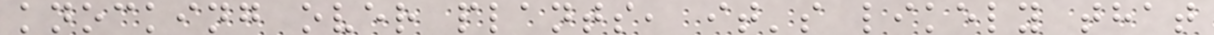knocking over plants, it's likely that
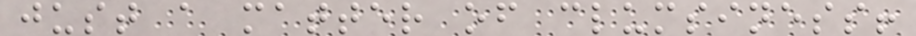just a matter of clumsiness!
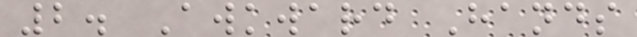2. Awkward Hands
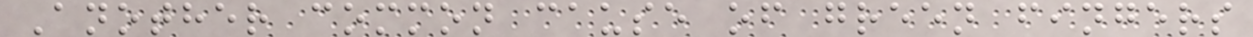Another common cause of green fingers
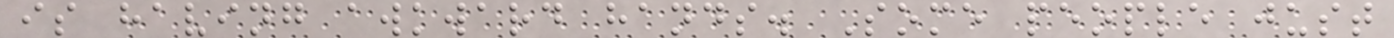is having awkward hands. Some people just
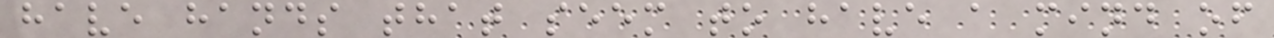have hands that seem to have a mind of
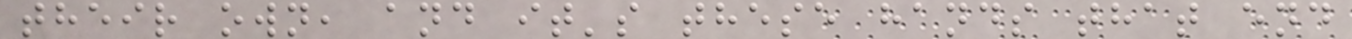their own, and it's these hands that end
